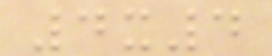4x4
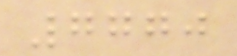7770
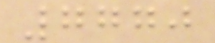7770
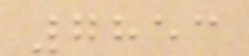7853
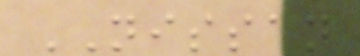NISSAN
